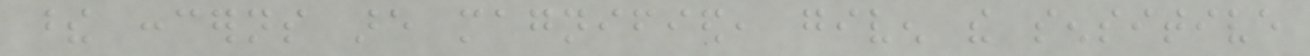these concerns are magnified, given the sensitive
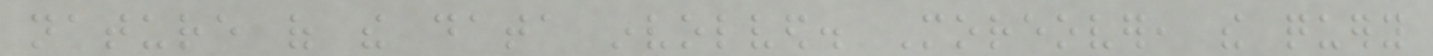nature of the data involved. Moreover, the query
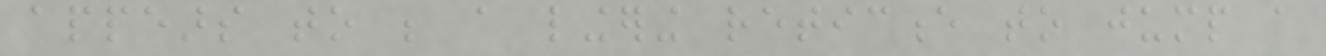appears to be a lingering reticence to jump a
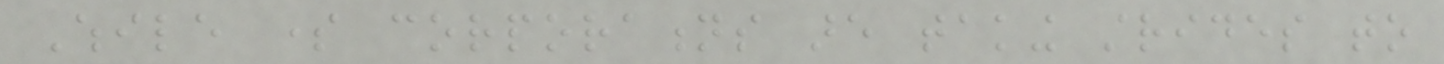While some corporations are taking strides to
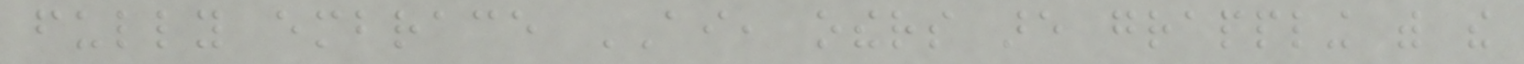fully embrace AI, others are grappling with the
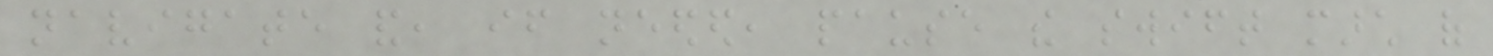navigate and, if needed, pause the swift march of
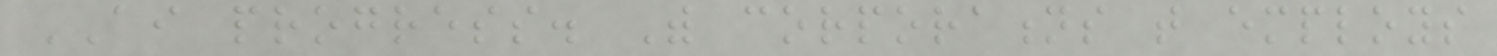AI progress. With corporations that employs
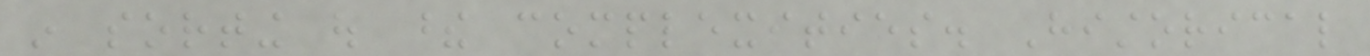in sorting out these complexities. Historical
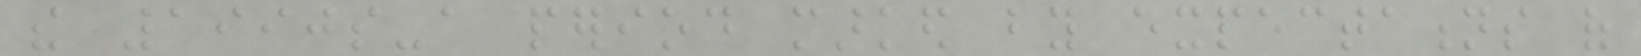the 1990s-a period marked by expectations of
